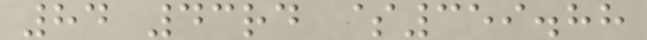84 43rd $359.88
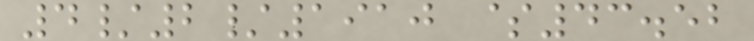4/2/1910 $43.52
